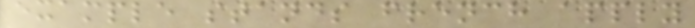example stands french apply
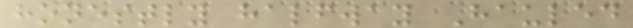honestly halfway Hauled
